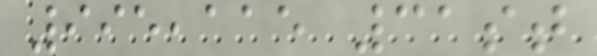995,115 31st
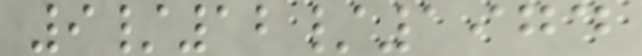9/12/1974
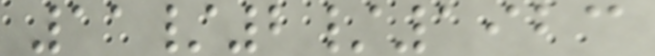11/2/1923
